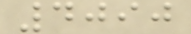4090
